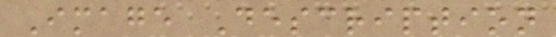Image Description
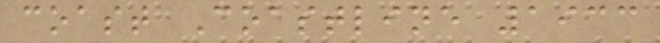coast Coastline 1933
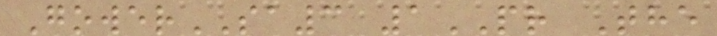GowerSA3 1PR The
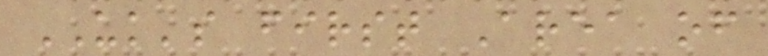UK's first Area of
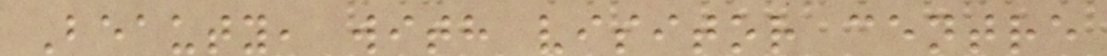Beauty, with visitor centre
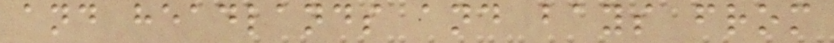and headlands and bays from
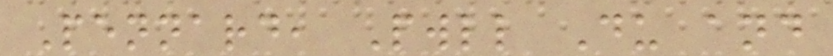Pennard, Pwll Du and
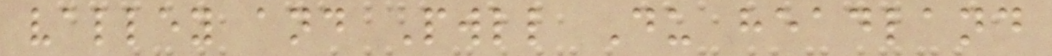valley and Pwll Du headland
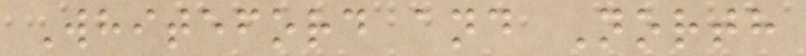Whiteford and North
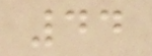44
